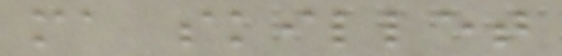ma skillet
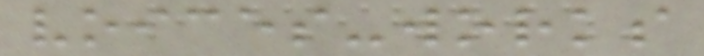voices-works
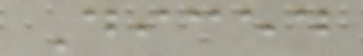Diced
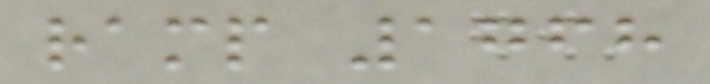ramp 1768
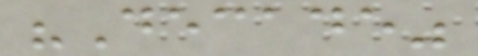"Decade"
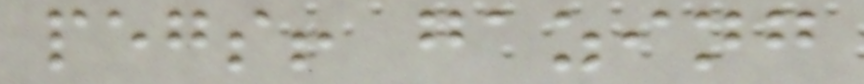pegs! gazing
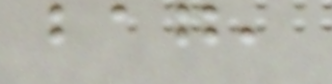bag,
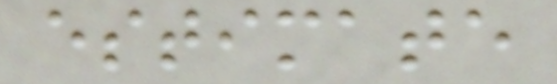estimate
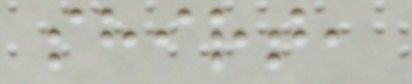shirt,
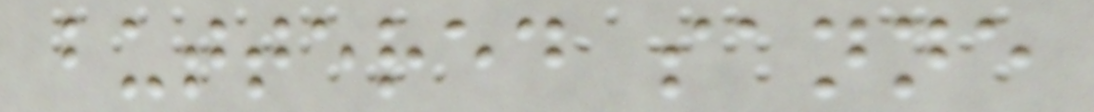buttered sanne
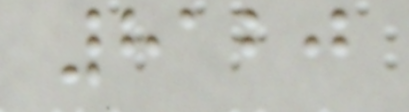8120
